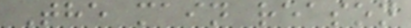The main reason
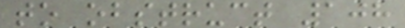to obstruct 108
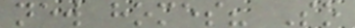new homes? So
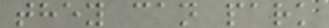they can park
